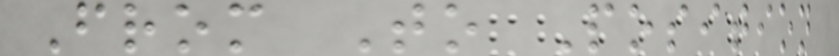From To Position
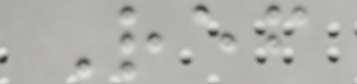Ref
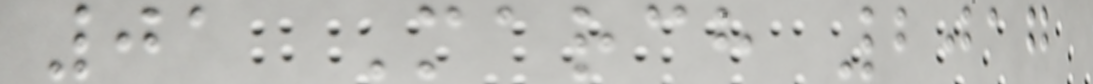01 March 2017
